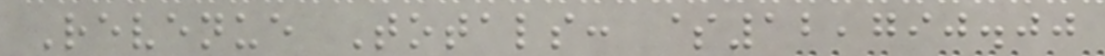Revenue Totals: $12,790.00
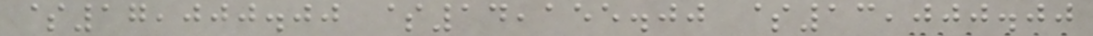$17,000.00 $14,155.00 $13,000.00
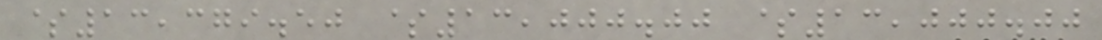$13,379.50 $13,000.00 $13,000.00
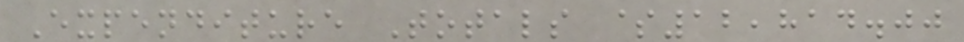Expenditure Totals $12,814.00
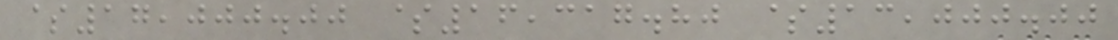$17,000.00 $16,317.80 $13,000.00
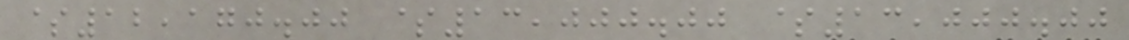$12,170.00 $13,000.00 $13,000.00
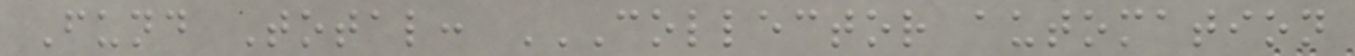Fund Total: COLLECTOR AUTOMATION
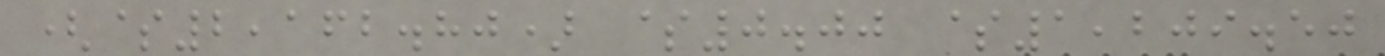($2,162.80) $0.00 $1,209.50
